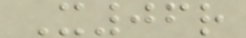X06r
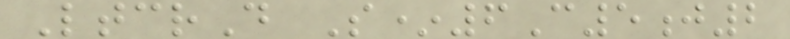LtcrD S*6C5j2
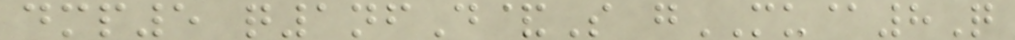dmp5 q1nfD&S gMU@8Q
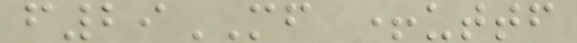f29MF +uttf
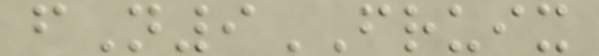fN9FRUIX
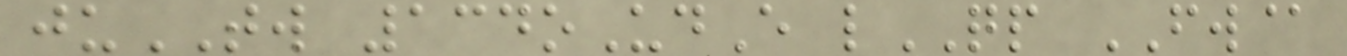juTW 134oUdE lQP FW@
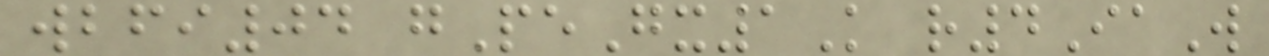wbfi04 gPeGx1K r4IaW
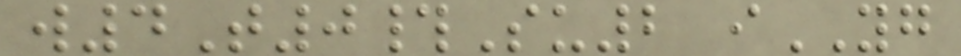w4T0#Su2 iYG
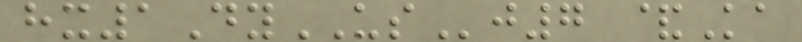hx1DyUSj7 &Ka
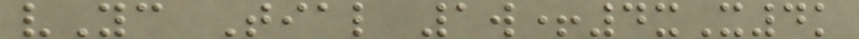vYc Tial 1w+4xX4k
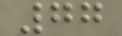77
